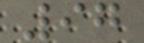97
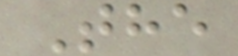The
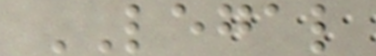LEGAL
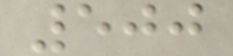500
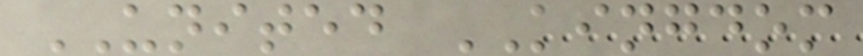UNITED KINGDOM
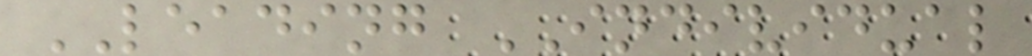LEADING INDIVIDUAL
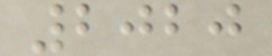2020
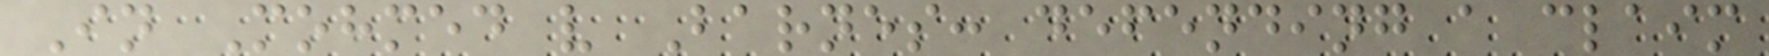In Mohmed v Barnes: defending a claim
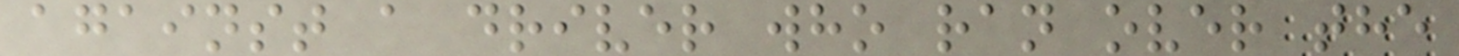against a driver who ran over the
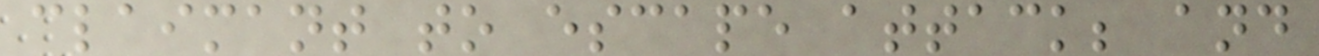claimant to escape attack; and
